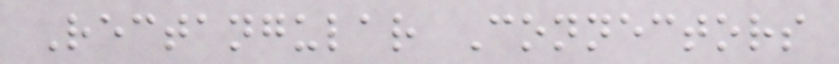Rectangular Connectors
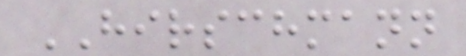HIRSCHMANN
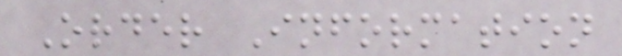Order Information
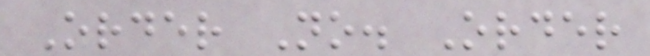Order No. Order
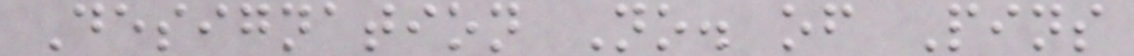Designation No. of Pins
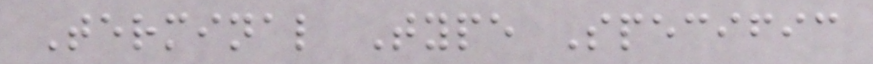Terminal Type Specific
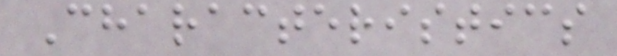Characteristics
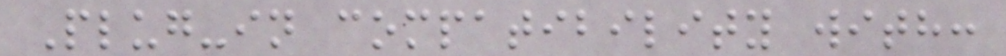Plug-in compatibility with:
